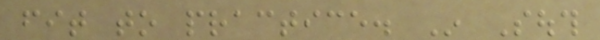fit to practice. In South
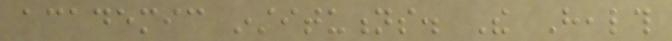academic institutions. The Health
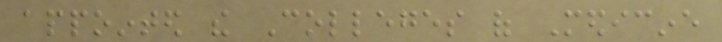appointed the Colleges of Medicine
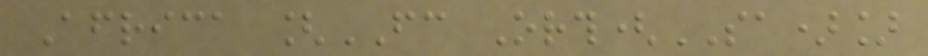Africa [FC Orth(SA)]
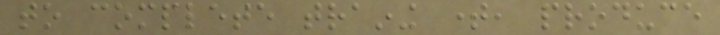to complete training time, produce
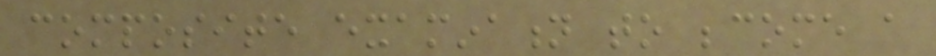composite examination to become a
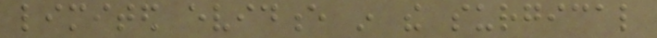limited evidence in the surgical
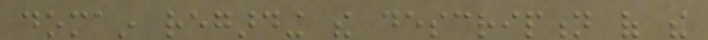domain regarding the description of the
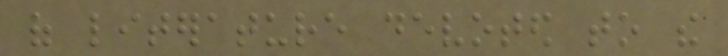of literature devoted to the
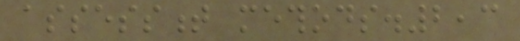assessment methods.2,3
